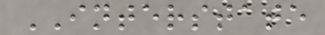INTERSTATE
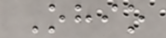Ohio
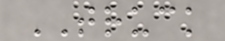TRUCK
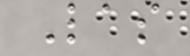Las
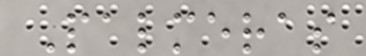Palmeras
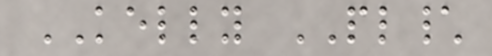KELLY PL\
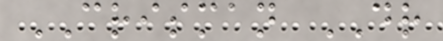CRISMAN DR
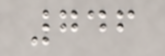746
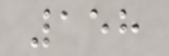158
